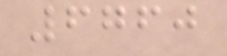6760
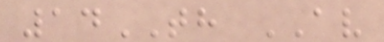14TH AV
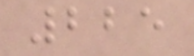225
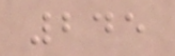245
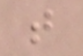t
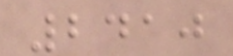2410
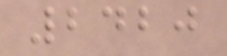2420
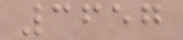3657
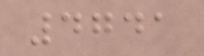4741
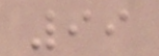99
